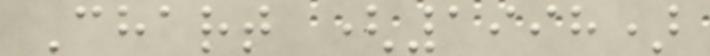Chart (1998)
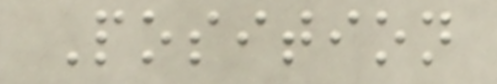Position
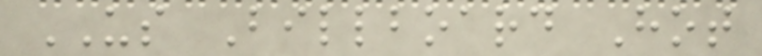US Billboard Hot
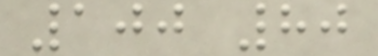100 80
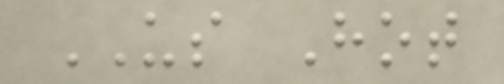US Hot
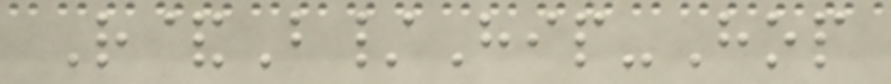R&B/Hip-Hop
